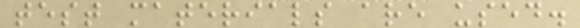test materials are used.
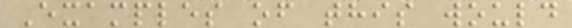Examples of this would
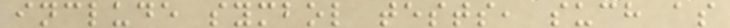include symbol tests, such as
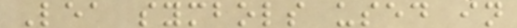Lea symbols used in
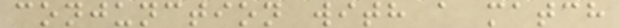conjunction with a match
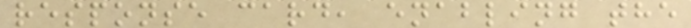response card, enabling the
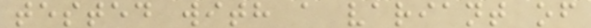tested with a variant of
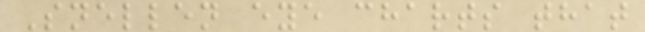Snellen eye charts that
